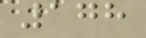178
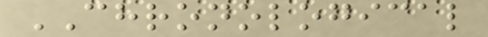CHRONOLOGICAL
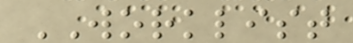WORKLIST
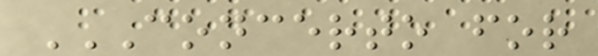CONCERTO FOR
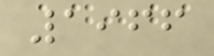1966
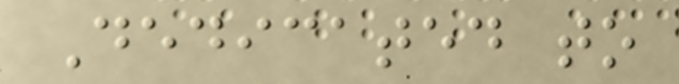Dedicated to
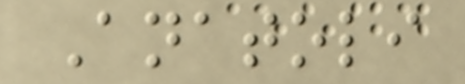Anatoli
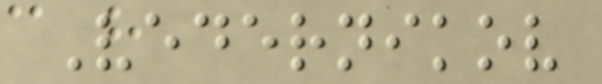Vedernikov
